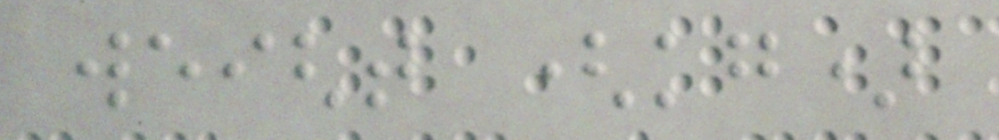weight (kg)
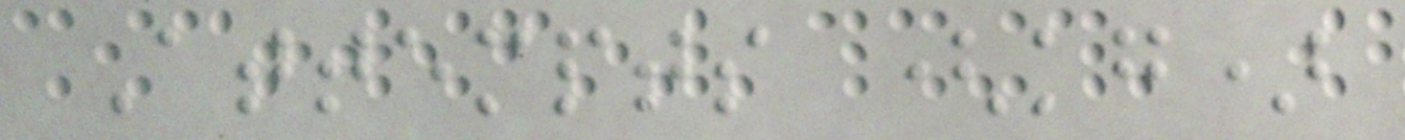Attempts (kg)
